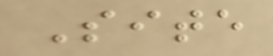Site
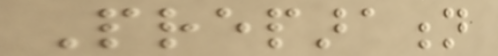Preparation
